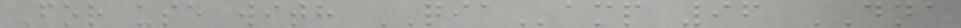For use with QIAamp 96 DNA
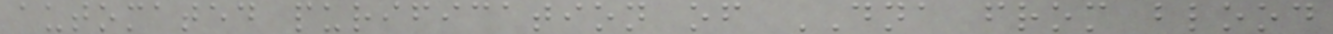automated purification of DNA from blood
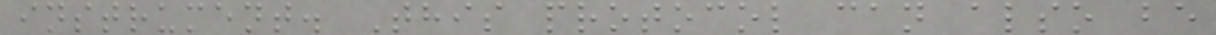instrument. This protocol can also be
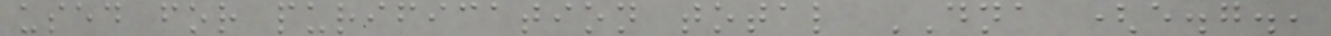used for purification total DNA (e.g.,
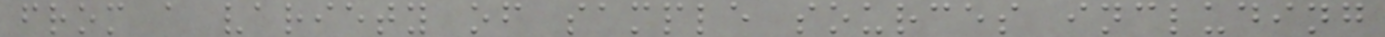from a variety of sample sources including
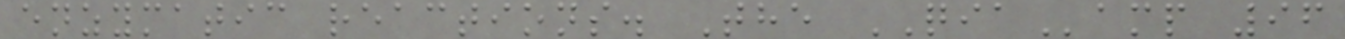enzymatic reactions. The QIAamp 96
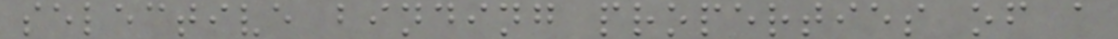selective binding properties of a
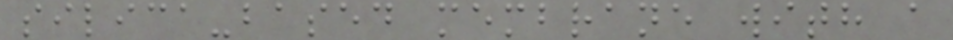silica-based membrane with a
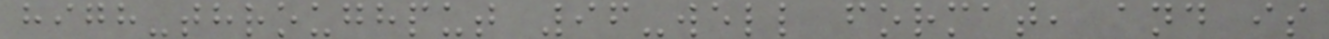high-throughput 96-well format, and is
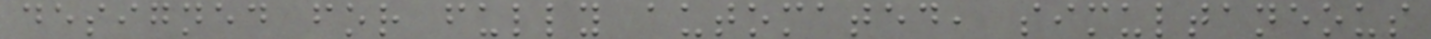designed for fully automated, simultaneous
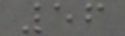56
